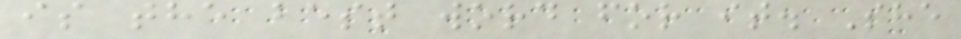is the best word for it. She
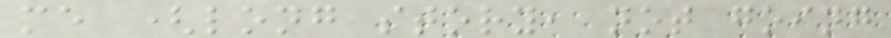me (long story, not going
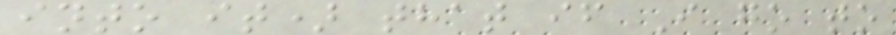into it) that if I go to
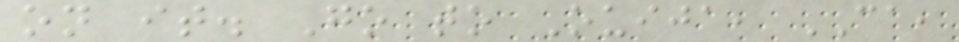on it. Go to Ouija, CA,
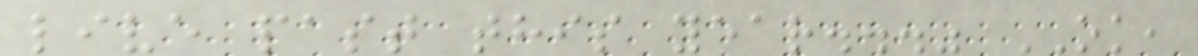live past this year..." OK,
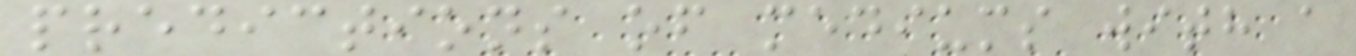predictions of mediums with a
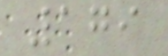179
